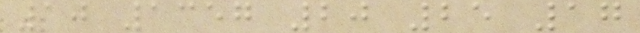10 1357 20 25 17
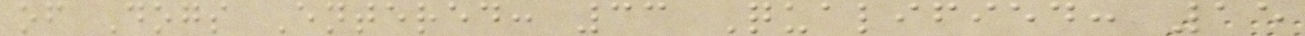of Dogs Entered: 33 Qualified: 15
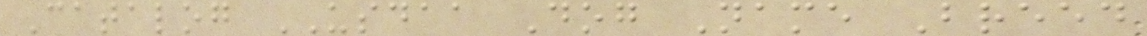Catalog USDAA Dog Name Breed
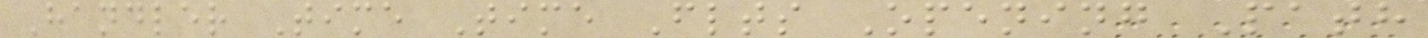Handler Time Time Flts Opening Path
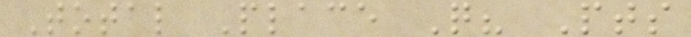Total Place Q? Pts
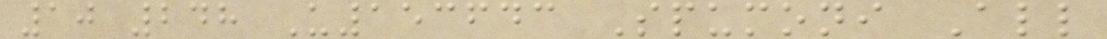10 248 U153643 Spumoni All
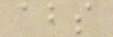abs
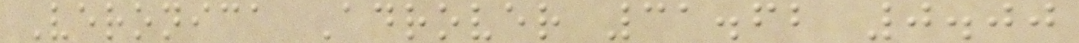Veronica Adrover 31.62 0.00
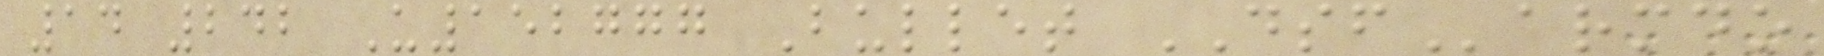14 242 U152777 Bullet DSFarmdo
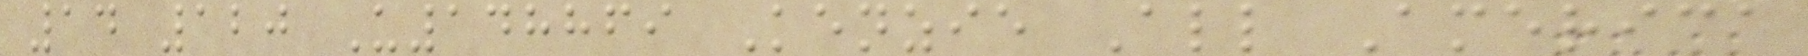14 120 U148869 Kenzie All America
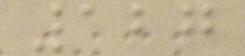127
